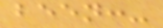been:-
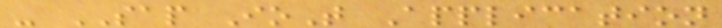- SAP IoT Application
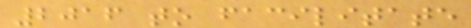2016 to facilitate
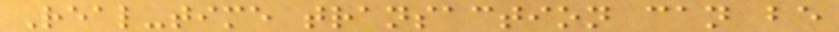Real-time transaction can be
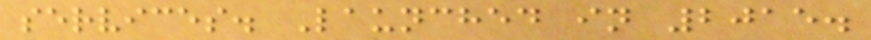services. Launched in 2015.
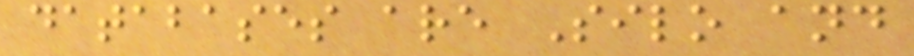databases are Silo and
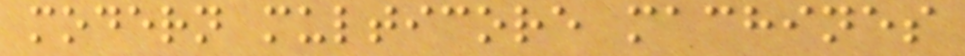modern multicore machines
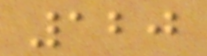120
